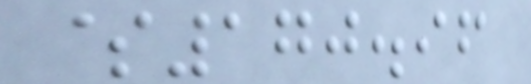$170.96
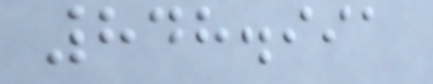848.991
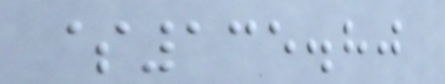$135.80
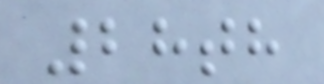28th
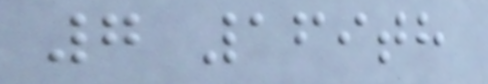7 169th
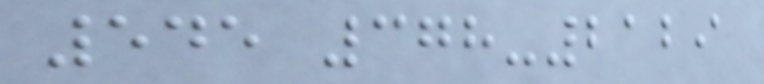545 378-2129
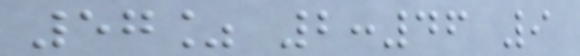57% 2:46 9
